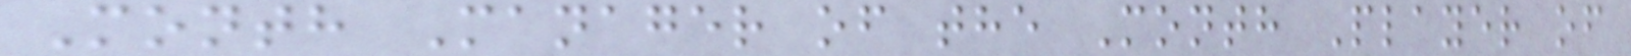Month Manager of the Month Player of
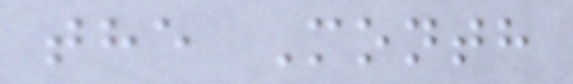the Month
